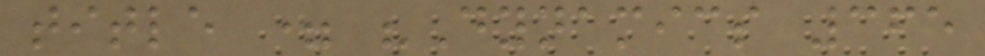title = "Dynamics 365
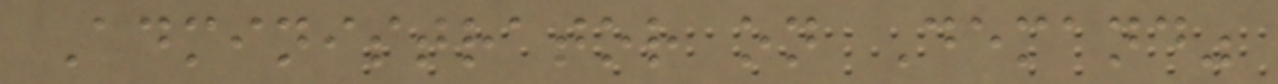Administrator on Demand"
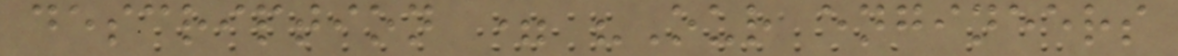description = "Our engineers
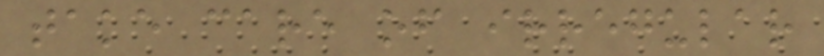take care of irregular
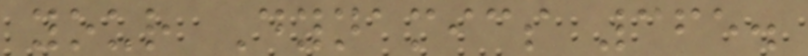your Dynamics 365.
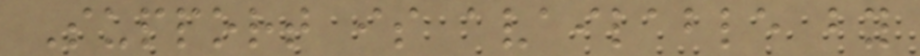Support is available by
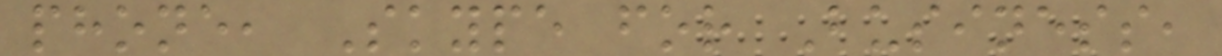phone, Skype for Business,
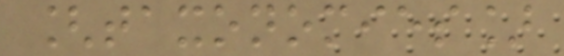[taxonomies]
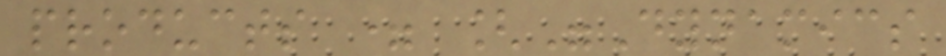products = ["Dynamics
